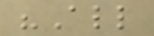"All
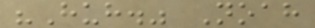"Huh." Noah
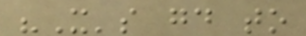"It's good to
